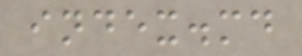index.md
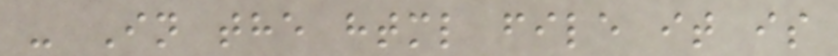- In the html file it is
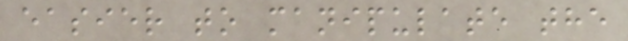easier to manipulate the
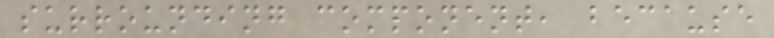surrounding component, because
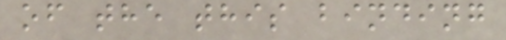of the this binding
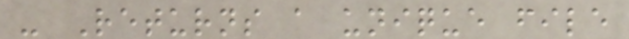- Returns a unique file
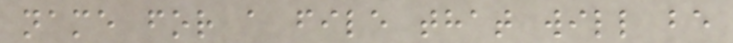name for a file that will be
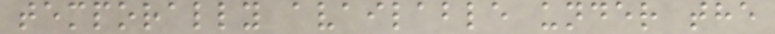temporally available under the
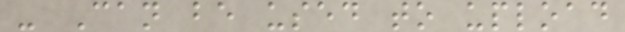- Can be used to upload
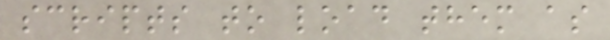scripts to load them as
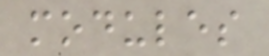modules
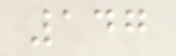147
